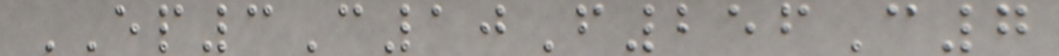EP3C10F256C7
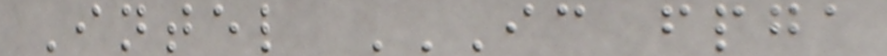Intel IC FPGA
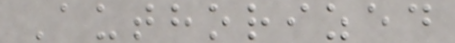Authorized
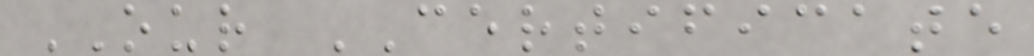OUR CERTIFICATE
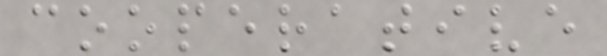cooperative
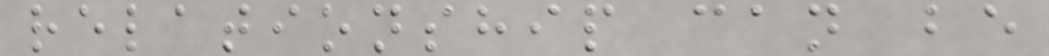relationship can be
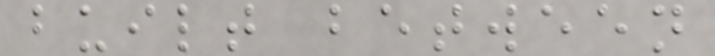built between
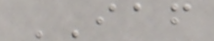IAF
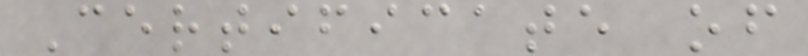Certificate of
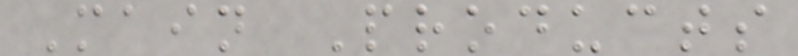Main Products
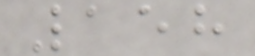158
